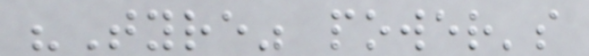"Tyre" power's
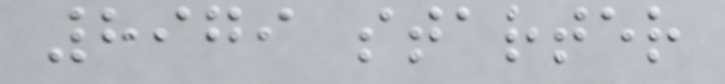8979 starter
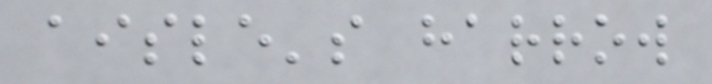aisle's harrow
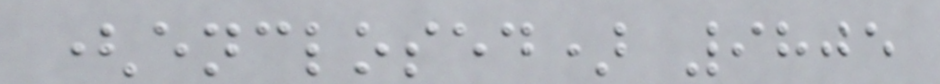(enclosed) 9805
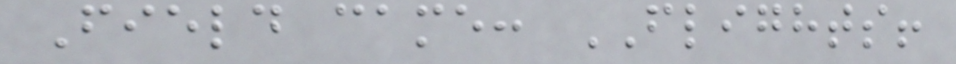Field came: FLIGHTS!
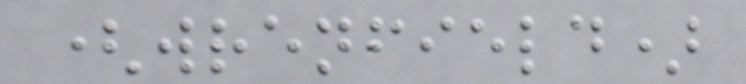(wrenfield)
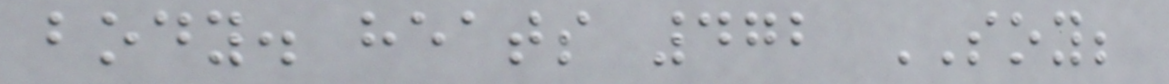body. heats 472 SOY;
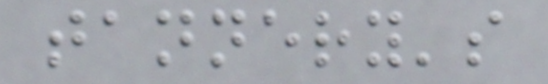tannery's
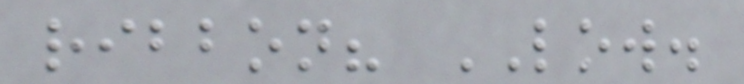ribbon? LOW.
